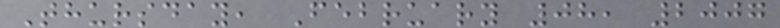Thursday, February 08, 2007
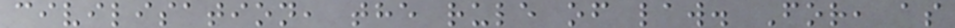civilisation, the rule of law. For, as
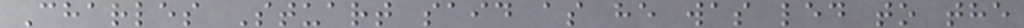Charles Stuart said as he was led to the
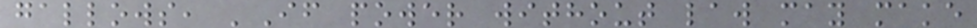gallows, 'If power without law may make
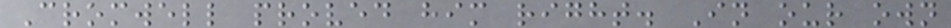Cromwell proved him right. In our own
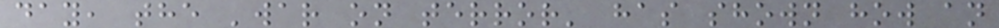day, the 'war on terror' has shown how an
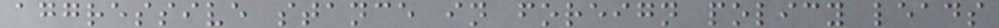aggressive stance in foreign policy leads
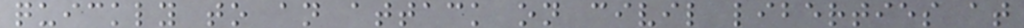quickly to an attack on civil liberties at
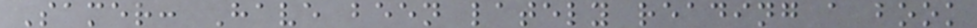Samer: Have been lately reading a book
